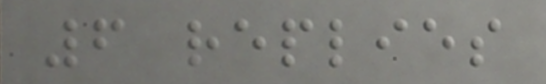6 replies
